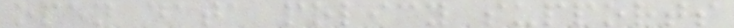open data policy supports
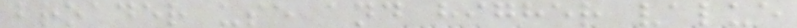broader use and higher value
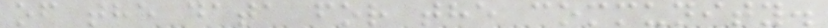of the data for the community.
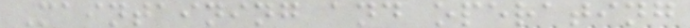Maintaining and operating
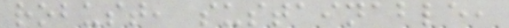robust, sustainable,
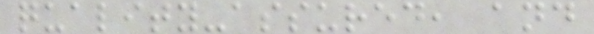quality-assured, and
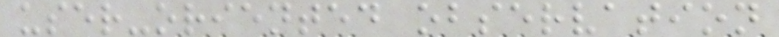user-oriented observation
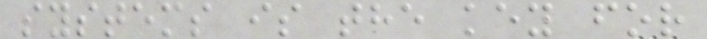systems is the key for
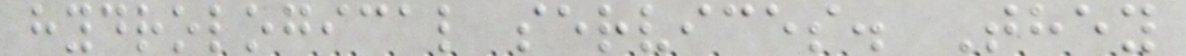hydrological services. They
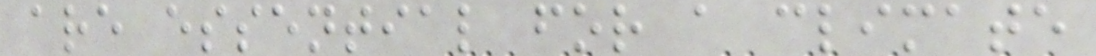are essential for a climate
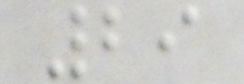29
